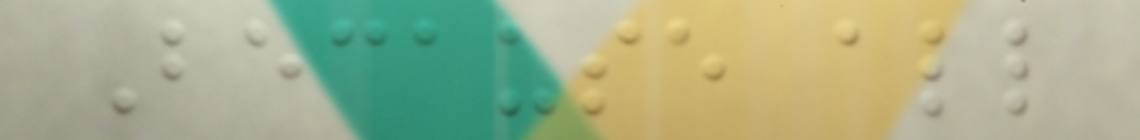Because all
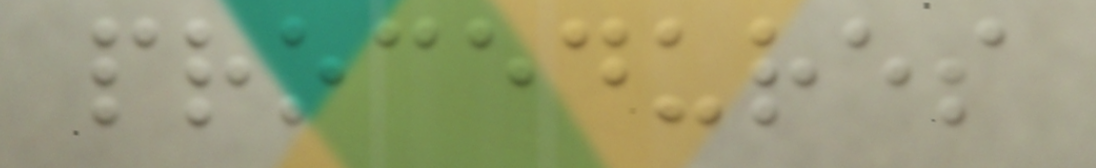procedures
